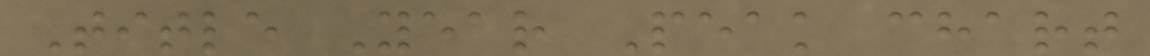Title Year Peak chart
